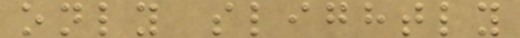only slightly
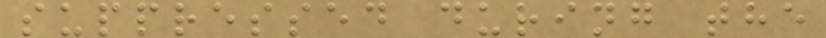suppressed during the
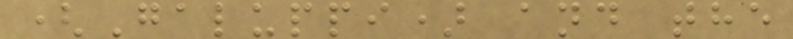(Galuppi) and the
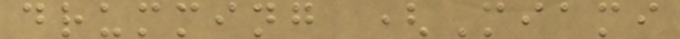drumming (Miami
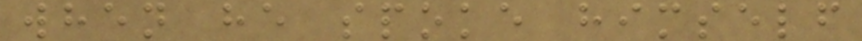when he spoke himself
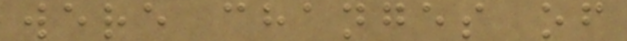were changes of
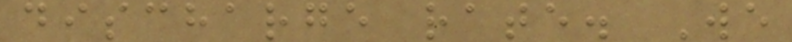discharge rate. We
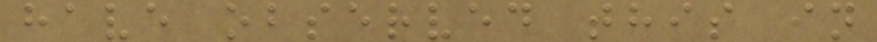have observed this in
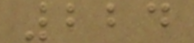224
